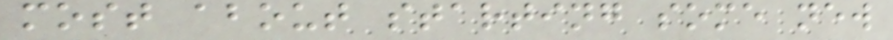most about starting some new
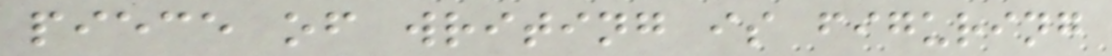piece of writing is figuring
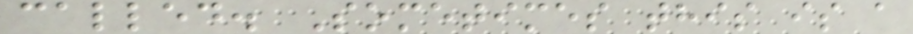called. Sometimes this is a
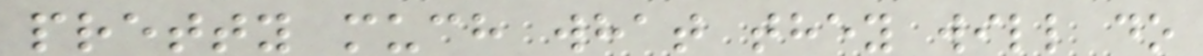pretty much what they will do
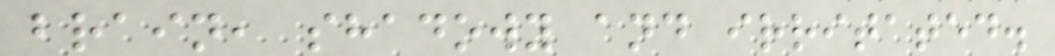brain, shadowy and irritated.
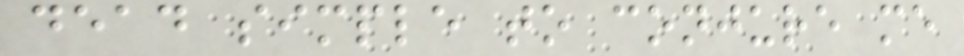dead simple to conjure me
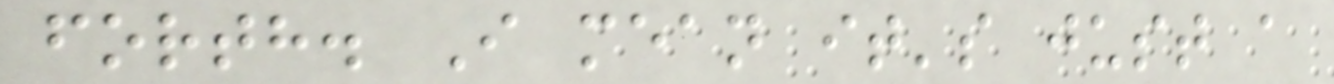forth. I mean it's just a
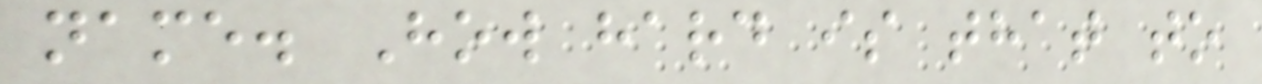name. How hard is that to
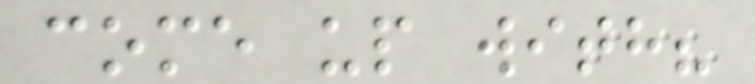come up with?
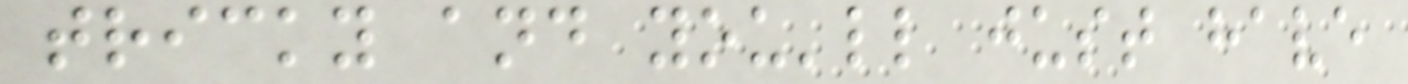tricky and you'll just have
